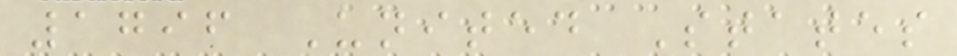1796 United States
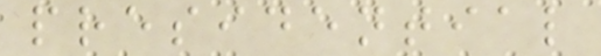presidential
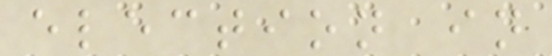election in
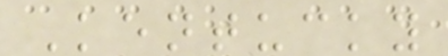Kentucky
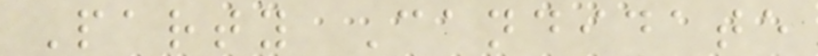Party Candidate
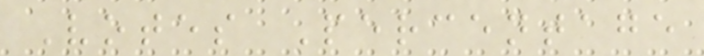Votes Percentage
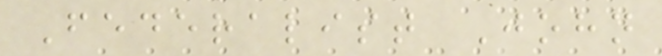Federalist John
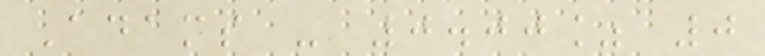Adams - 0.00% 0
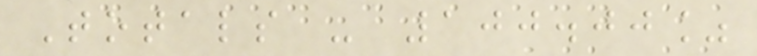Totals - 100.00%
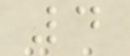4
